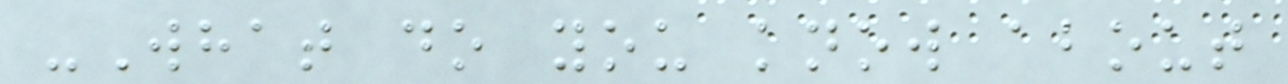-What do you know about
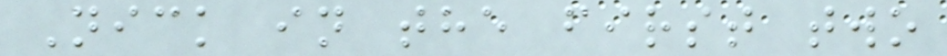Nick in the first two
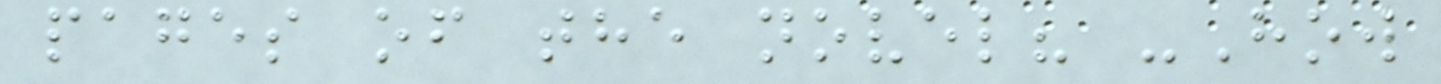pages of the novel? -How
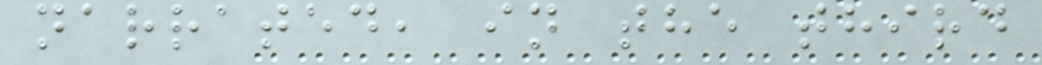narrated, in the third
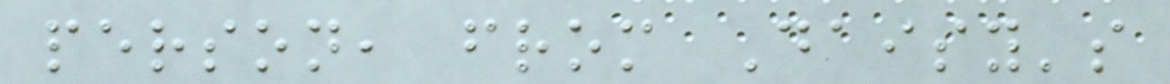person, from Daisy's
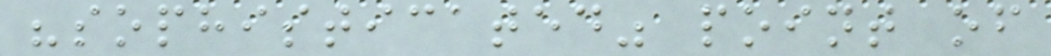"sophisticated" point of
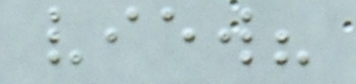view?
